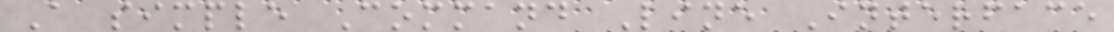A simple Command Line Interface
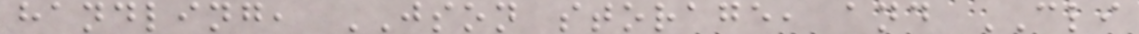handling, JSON storage, and CLI
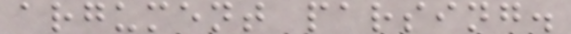argument parsing.
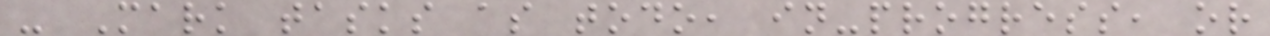- Mark tasks as todo, in-progress, or
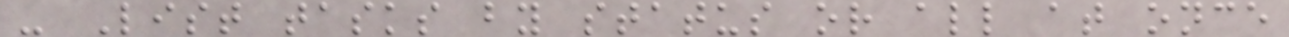- List tasks by status or all at once
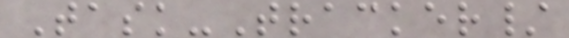Task-Tracker/
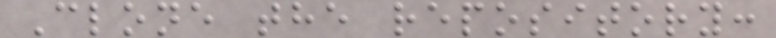Clone the repository:
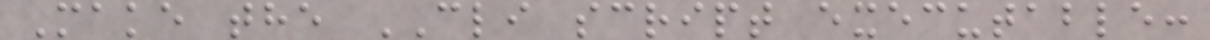Make the CLI script executable:
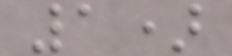1)
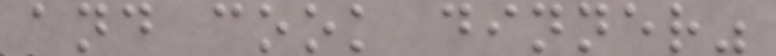and cook dinner"
